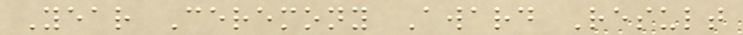Year Ceremony Award Result
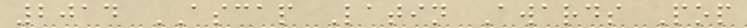2014 ASCAP Latin Awards Pop
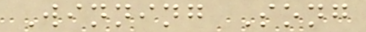Winning Song
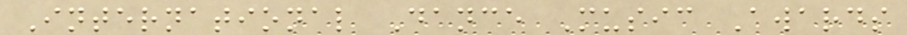International Dance Music Awards
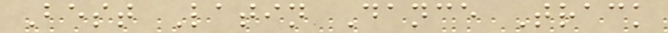Best Latin Dance Track
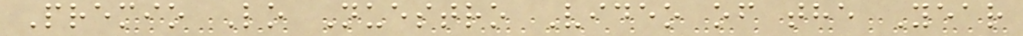Premio Lo Nuestro Video of the Year
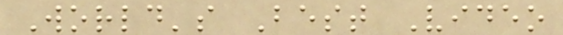World's Best Video
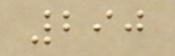290
